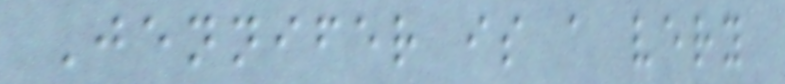Jennifer is a very
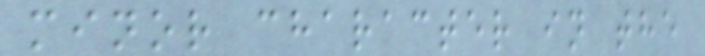minor character in the
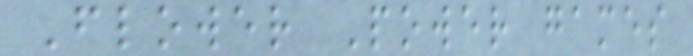Flower Power games
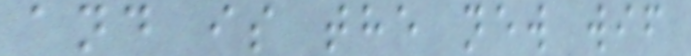and is the new wif
